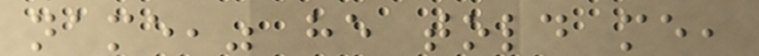name," he told me,
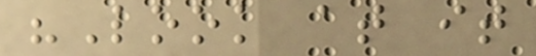"Look at it
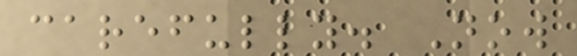carefully. Now
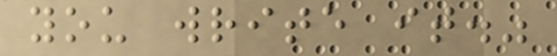you write it."
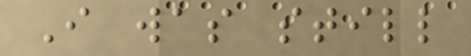I was still
